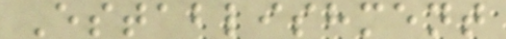Establishment
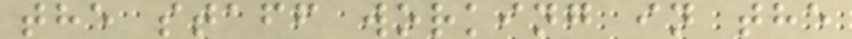the staff working in the
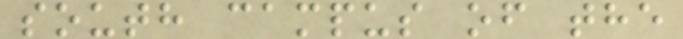south campus of the
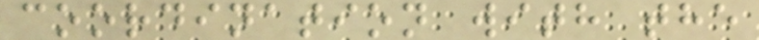coordination with the
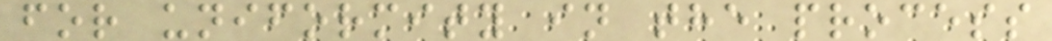for uniformity in the process
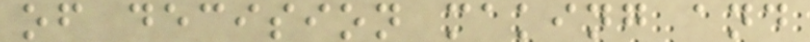of decision making and
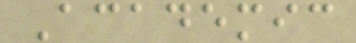Academic
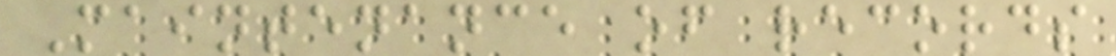Maintenance of records
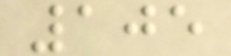105
